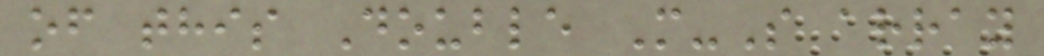of this Double M-S array
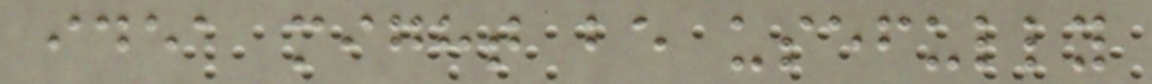idea might be usefully
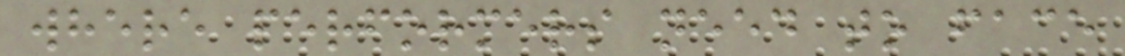where performers need to face
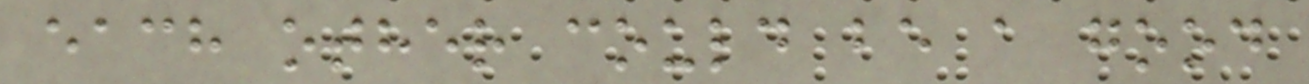each other could be a good
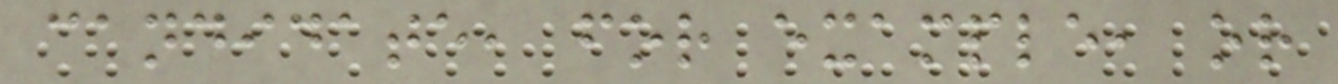candidate, for example, or
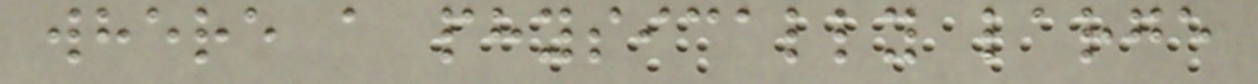where a physically large
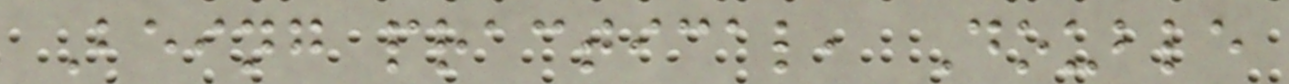Being practical, Double
